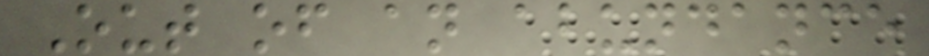Out of an abundance
